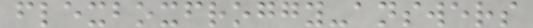flexboxfroggy-answers
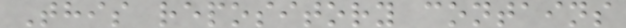This repository contains
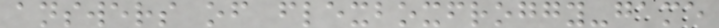answers of flexboxfroggy-game
